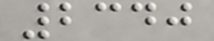2340
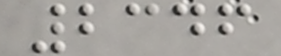2346
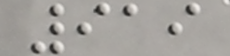919
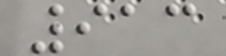913
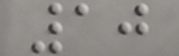10
